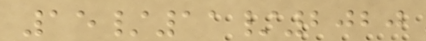15/11/2020
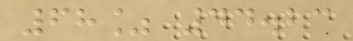68% 44.23
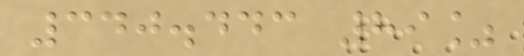340.443 89%
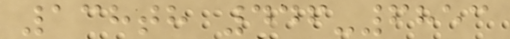138th 446-6853
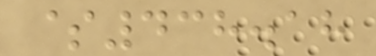$438.18
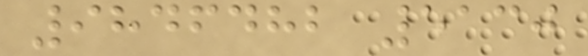9846482 5130
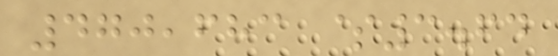470,683 $3.64
